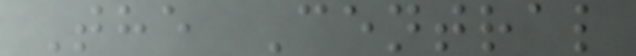The Central
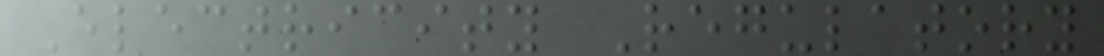Electricity Regulatory
